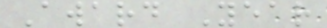Award Year
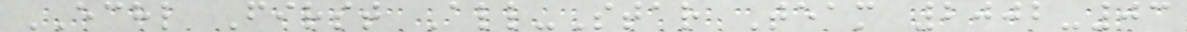ECHL First All-Star Team 2002-03
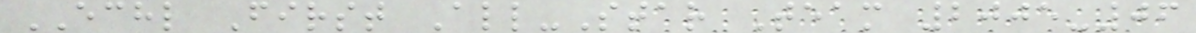ECHL First All-Star Team 2005-06
